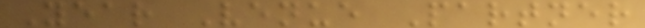Year Venue Partner
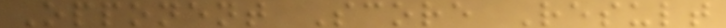Opponent Score Result
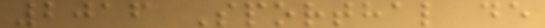2016 Sporthal de
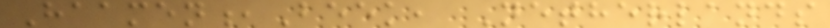Haamen,Beek, Netherlands
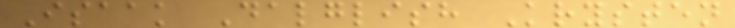Isaak Dalglish Krysten
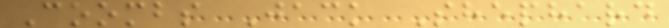Coombs Jack Shephard
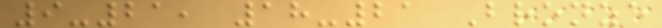9-21, 18-21 Bronze
